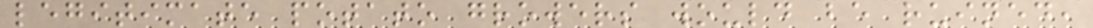legitimate potato growers would be ruined,
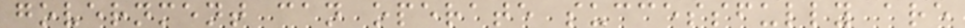government can operate successfully are
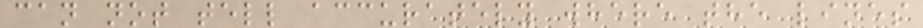can not tell accurately where the lines
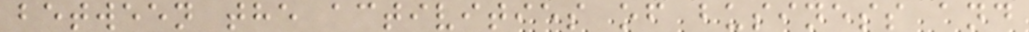between the activities of business and
